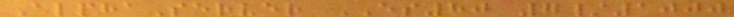AlphaServer ES80 7/1000
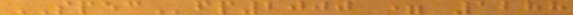SPECfp2000 = 1288
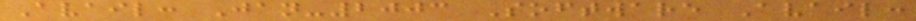Avail: Jan-2003 Software Avail:
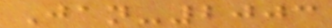Jan-2003
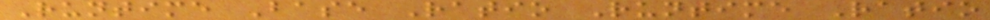Runtime Base Ratio Runtime Ratio
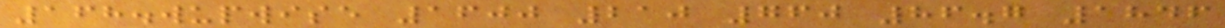168.wupwise 1600 210 760 86.7 1846
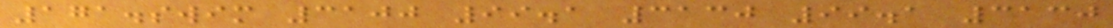171.swim 3100 99.1 3130 99.1 3130
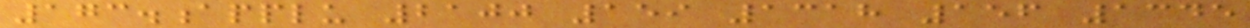173.applu 2100 159 1318 156 1345
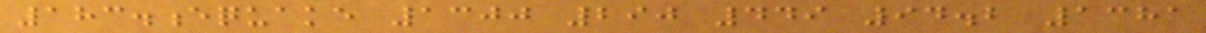183.equake 1300 290 449 94.2 1381
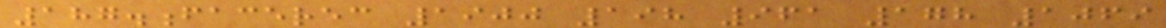187.facerec 1900 198 961 178 1069
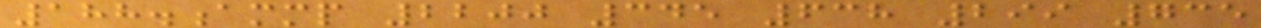188.ammp 2200 345 638 299 735
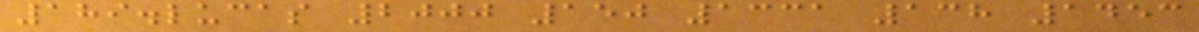189.lucas 2000 150 1331 138 1453
